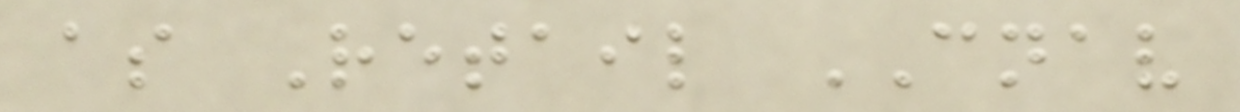as Retail CNAV
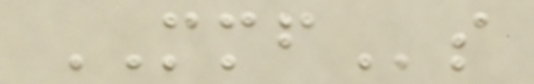MMFs
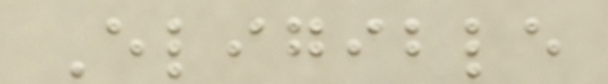Eligible
